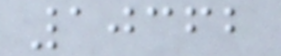10362
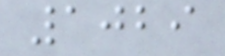1029
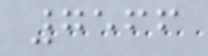7566
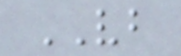VB
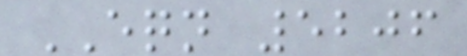EQN 5206
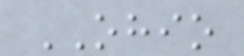OHIO
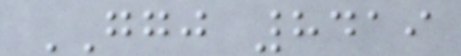GGJ 8419
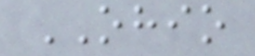OHIO
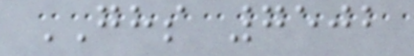GHS 7502
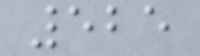525
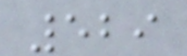529
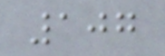107
